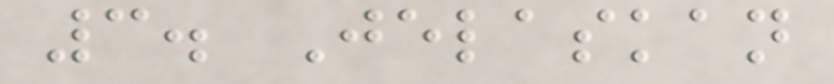3. Jelaskan
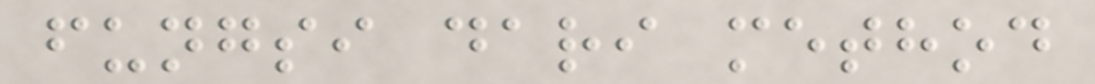fungsi dari method
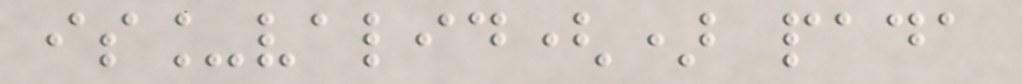is_valid() pada
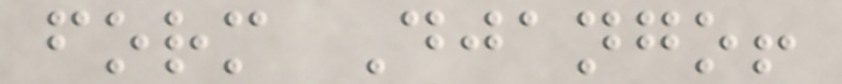form Django!
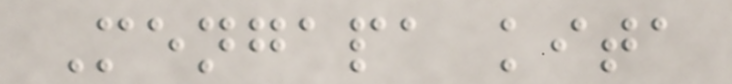Mengapa kita
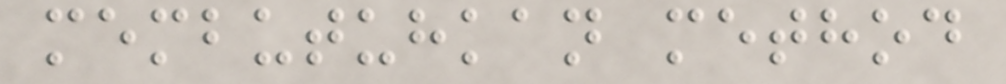membutuhkan method
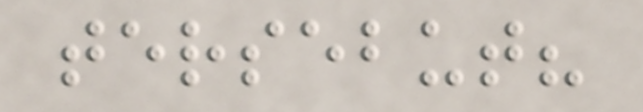tersebut?
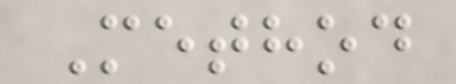Method
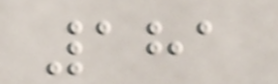181
